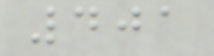401
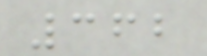362
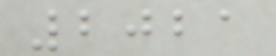2021
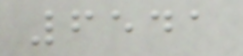6541
